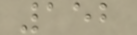152
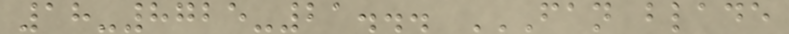18-8725-21... FAN BLADE
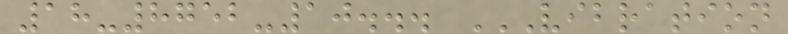18-8752-10... VIBRATION
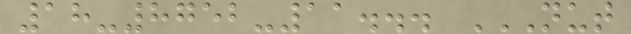18-8752-11... NUT
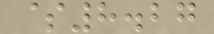$8.27
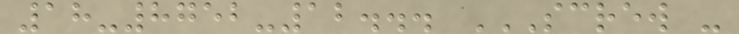18-8752-12... SCREW -
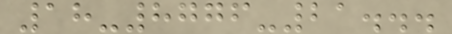18-8776-21...
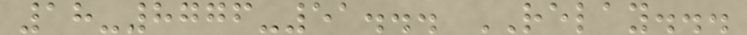18-8776-51... RELAY...
